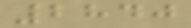2840
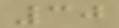30
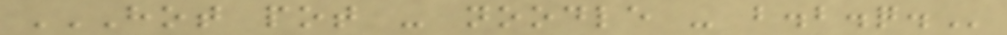HOT POT - NOODLE - B.B.Q.
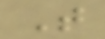T
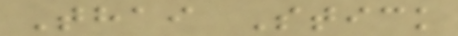Thai Stick
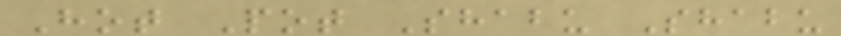Hot Pot Shabu Shabu
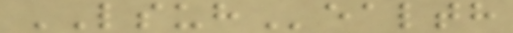LSUHealth
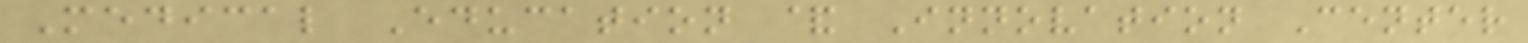Medical Education & Innovation Center
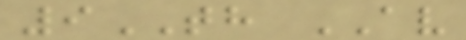9TH AV
